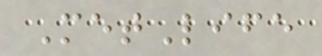MetLife
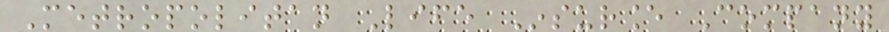Metropolitan Life Insurance Company
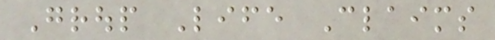Group Life Claims
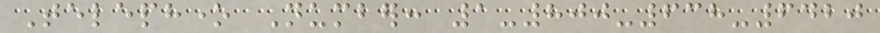Telephone Number: 1-800-638-6420
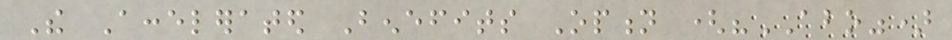The Accelerated Benefits Option ("ABO")
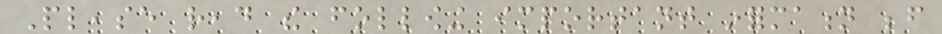Please read the following important information before
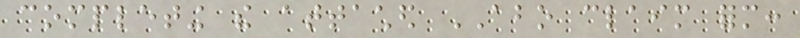completing the attached ABO claim form:
